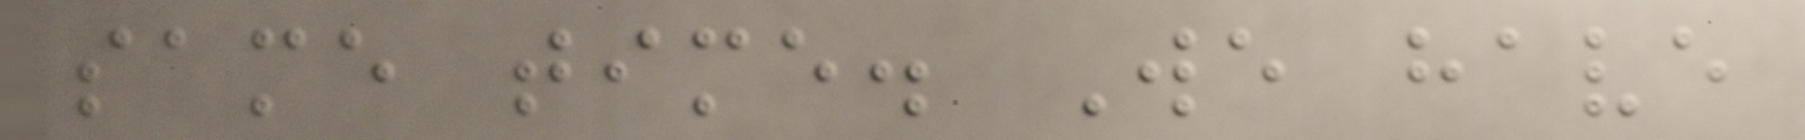same time. We have
